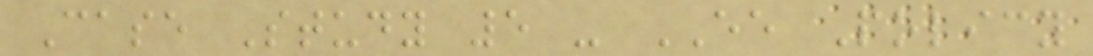Case Study 5 - EE Policy
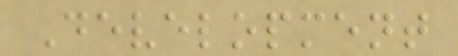Development
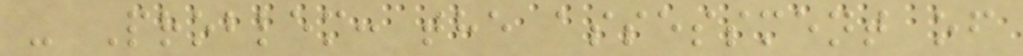- Problem: the assessment of
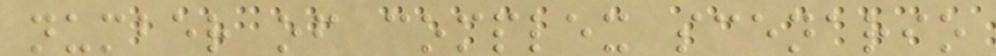number of complex scenario
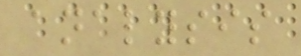analysis
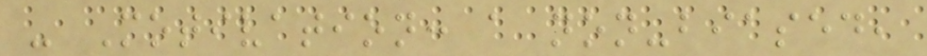- Motivation: a non-biased,
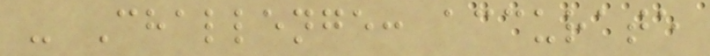- Challenge: accurate
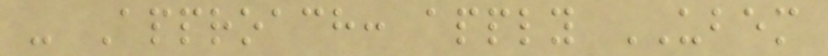- Approach: apply UBEM
